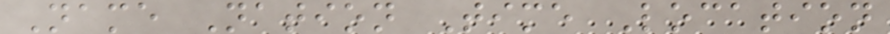Name Nation Time Location
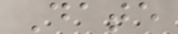Date
